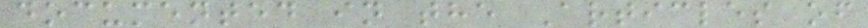documented in the Articles of
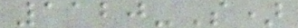1120-S)
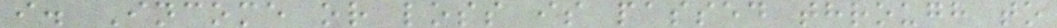i. Income or loss is passed through to
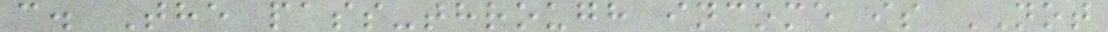c. The pass-through income is NOT
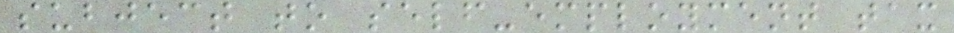subject to self-employment tax
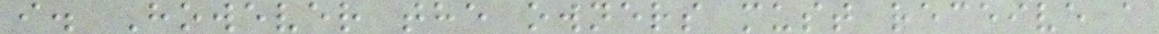i. However the owners must receive a
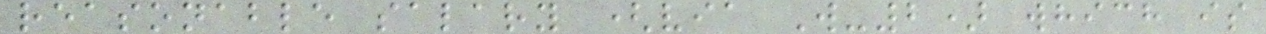reasonable salary (via W-2) which is
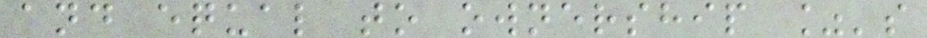and equal to ownership %'s
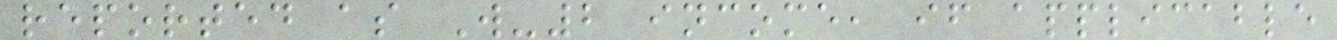reported as W-2 income, if applicable
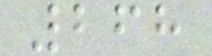268
